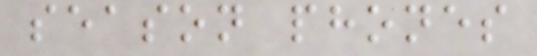season phones
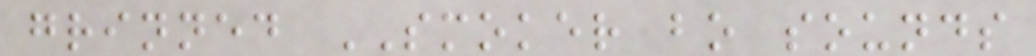grinned SMOKER bo sounds
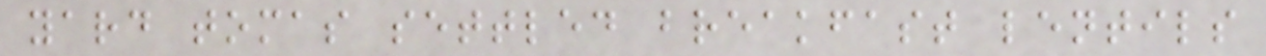yard tomas settled breakfast lentils
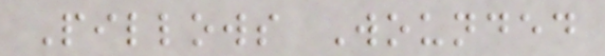Pillows Wounded
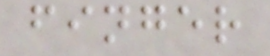finger
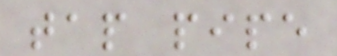tap pipe
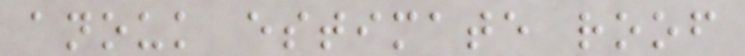anouk estimate roof
